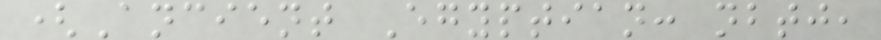(Ancient Egyptian: nbtj,
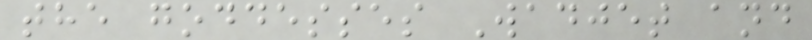the goddesses Wadjet and
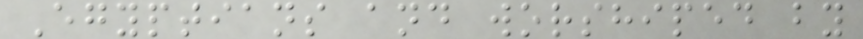Egyptians and worshiped by
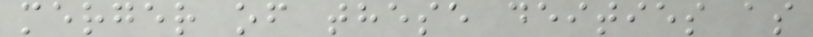merger of these deities as
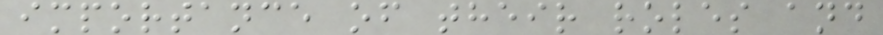importance of their roles and
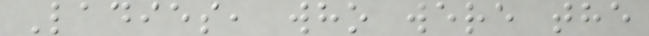Ladies, who were the
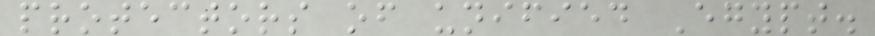protectors of unified Egypt.
